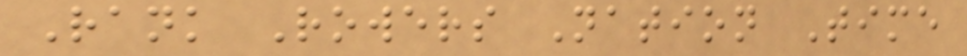Rank Rowers Nation Time
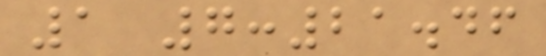1 7:21.46
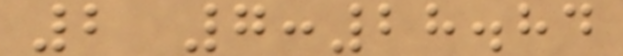2 7:28.84
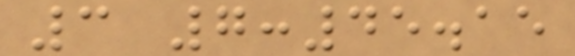3 7:45.15
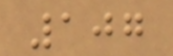107
